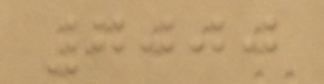7000
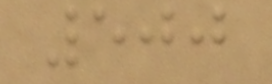500
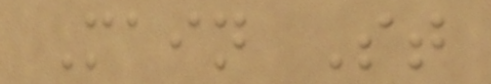Main St
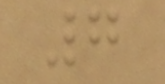7
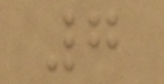7
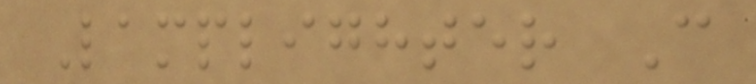Lamplighter C
